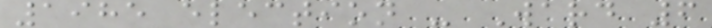1985 election - Ward 6
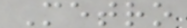Metro
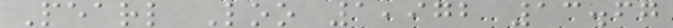Pearl Loo 1,972 13.67
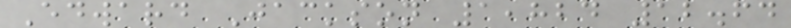Edward Jackson 1,824 12.64
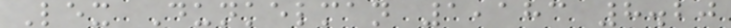Lex Dunkelman 1,183 8.20
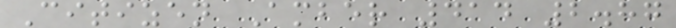Citizen Amber 414 2.87
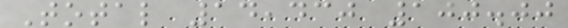Total 14,430 100.00
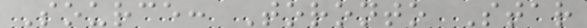Source: Toronto Star
